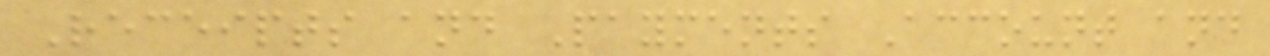Receipts and Payments Account and
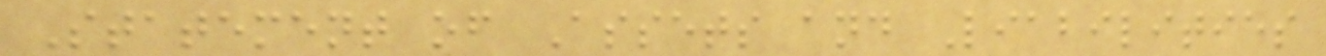Statement of Assets and Liabilities
